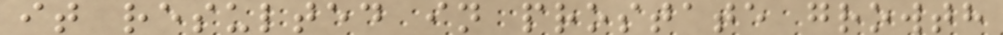it resulted in prostate growth
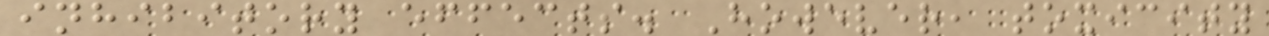inhibitory effects. However, toxicity
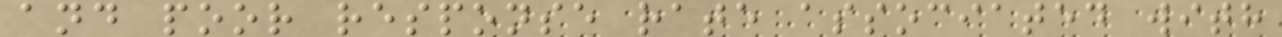and poor response rate associated with
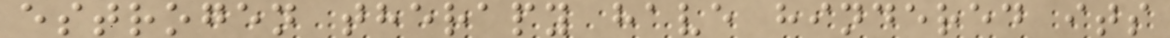estrogen therapy have hindered its
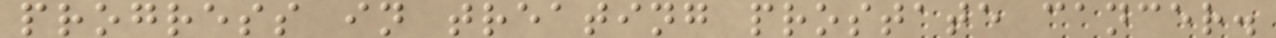progress in treating prostate cancer.
